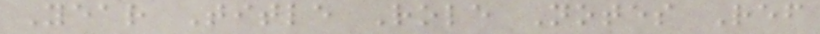Year Title Role Notes Ref
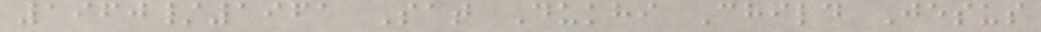1960/1961 Sat Dukhi Child Jesus
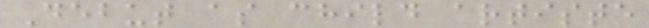Debut as child artiste
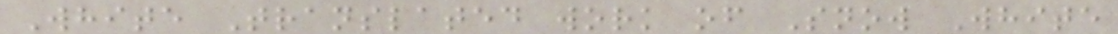White Translated work of Snow White
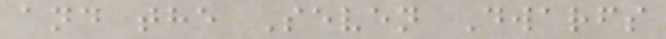and the Seven Dwarfs
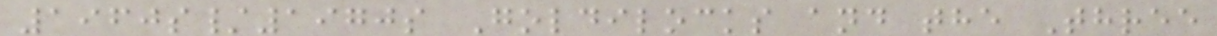1960s/1970s Goldilocks and the Three
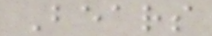Bears
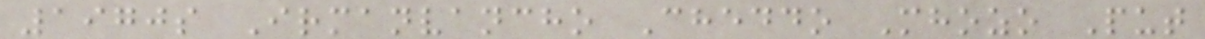1970s Irmanvancho Cheddo Mhozo Put
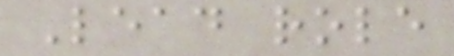Lead role
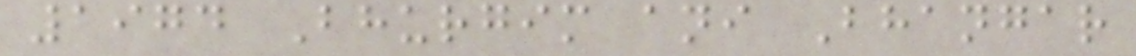1974 Bhurgim ani Bhangar
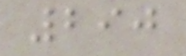290
